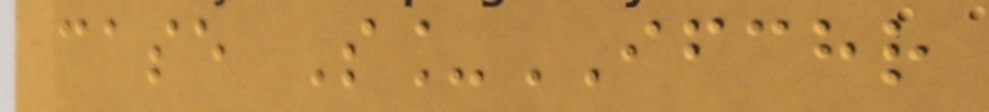case S_IFCHR
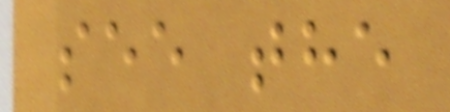see the
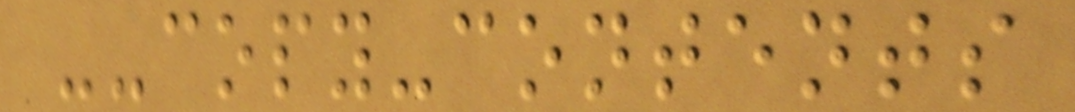--copy-contents
